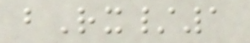bRx/1
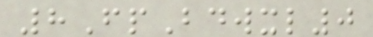8FpBdwxl0
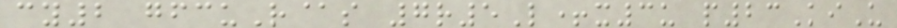cy2 gfcuR@s 7r5L+x3u p23KiU
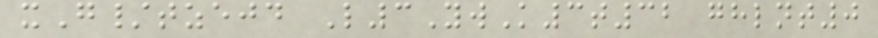xG/tzejd L3YwK3t32 ghlnt0
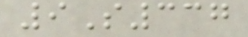9S337
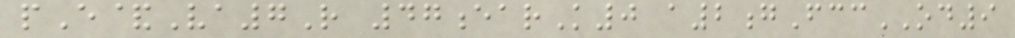pE&Va7R 47earK0 a2gFccOD9
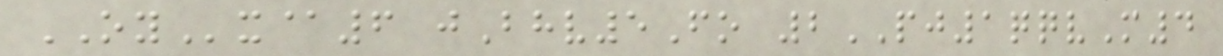OYx@6 jBhv5Fo 2PJ1qqvM4
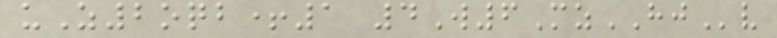uZ2oqb+1 4W6MzHJv
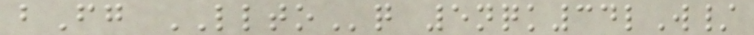bFg LLTOq 5nqk34lW/
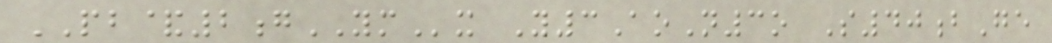PB&2gYMx Y3AoN3o S40bGe
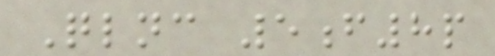Qlnc 5f8p
